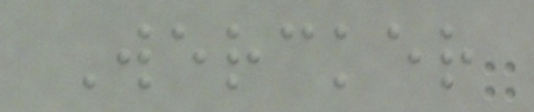Wercker
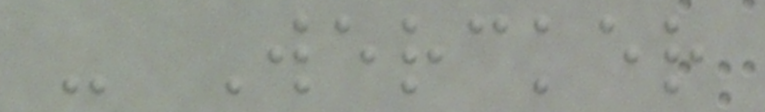- Wercker
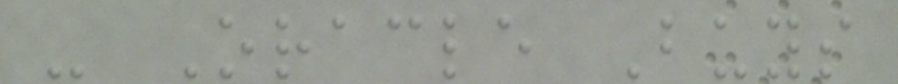- Oracle Buys
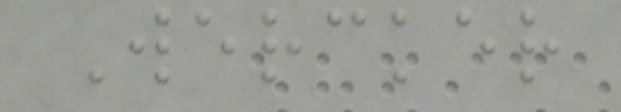Wercker
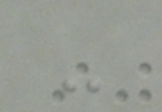-
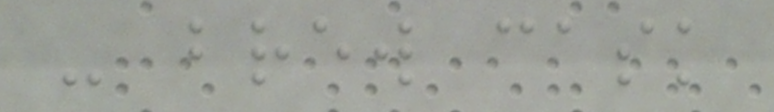- brew cask
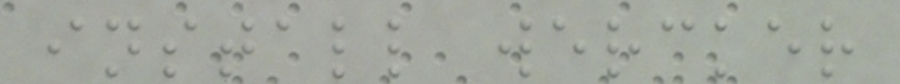install wercker
